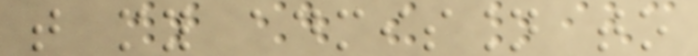that my admission to
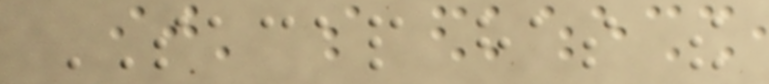SACAP has the
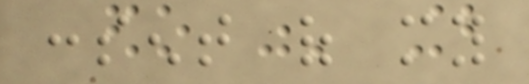consent of my
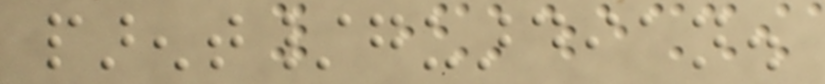parent/guardian.
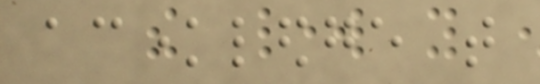acknowledge that
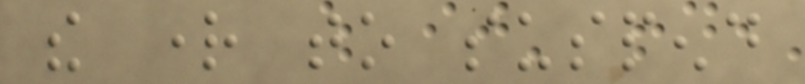the right to suspend
